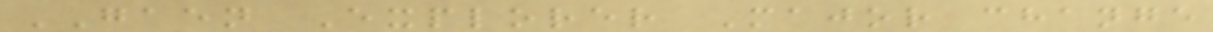GAEN Explorer Major change
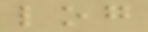log
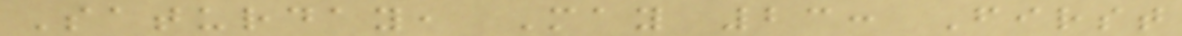Saturday, May 23: First
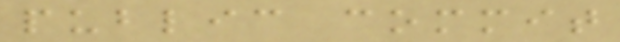public commit
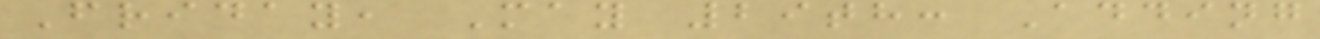Friday, May 29th: Adding
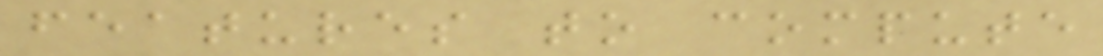features to compute
